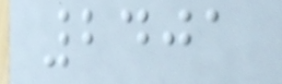2401
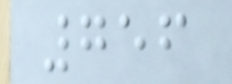756
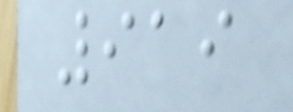919
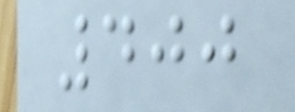400
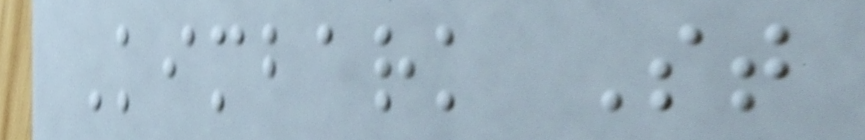Kimbark St
